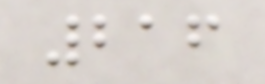216
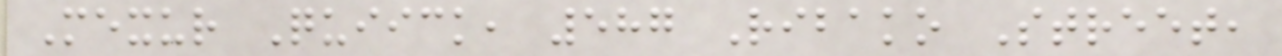Mexur Quiick, 587 Ribako Street,
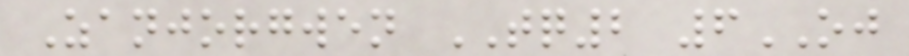Zanjorgwen TQ2 6OJ
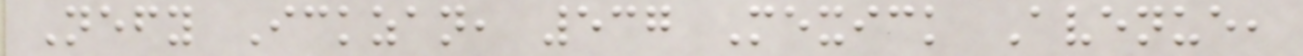Nefy Ickzan, 537 Mexick Avenue,
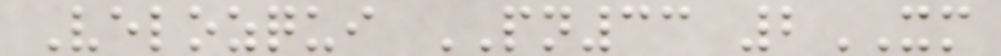Velozqui PN33 2XM
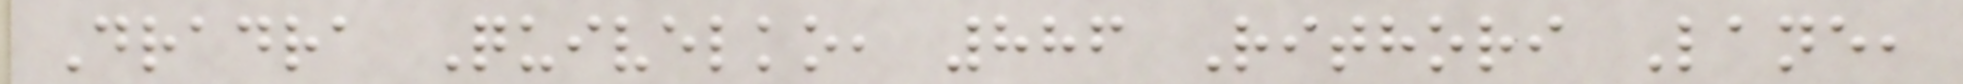Dradra Quivelko, 886 Rithori Lane,
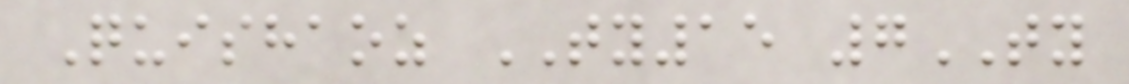Quishaoz TY15 7TY
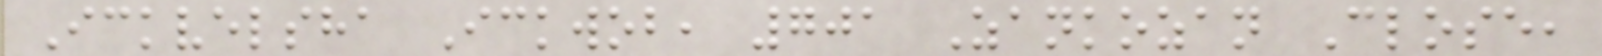Ickvelsha Ickwob, 701 Zankozan Close,
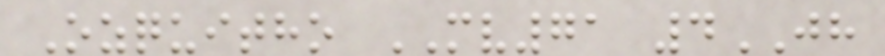Ozquitho MV71 4JH
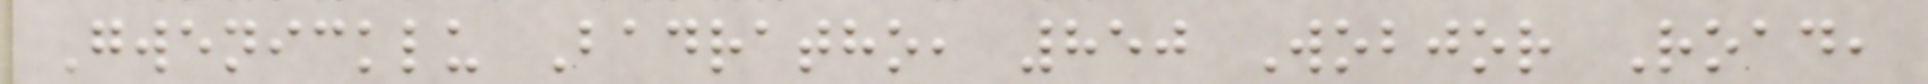Gwenicklu Badratho, 850 Wobjor Road,
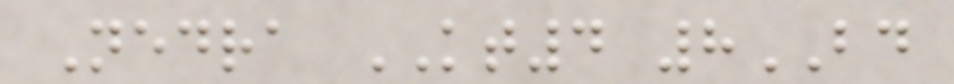Nedra KT4 8BD
